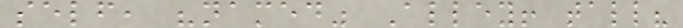self, "named" Alley! tall?
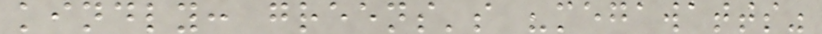kindly: greens's "megawatts"
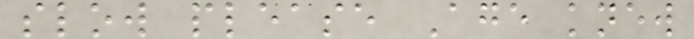slow please Age knew
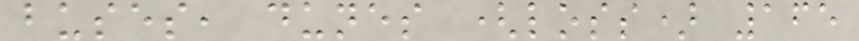buses, dunes (loss) 165
